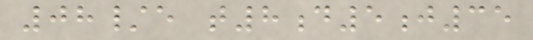08/e t8d5j35
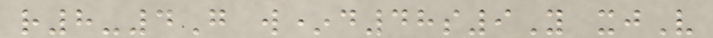r8-4G w*d48s9Y xjV
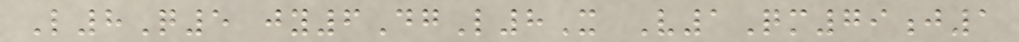L8Q5 jy6DgL8X V1Qm79j1
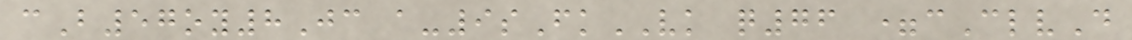cB57oy8Jc a-9sFkVK q76 =cClvD
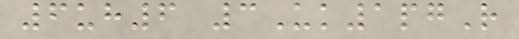6uh6 3Uk1pgR
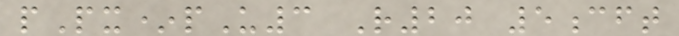pPx*pU3 R20 5cft
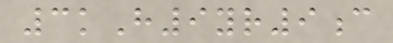3kH9yr9c
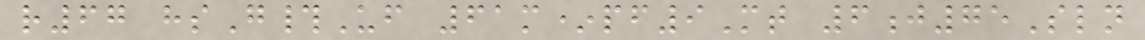r67 hsG#Uf 61m*pf9Mt 6j75Sln
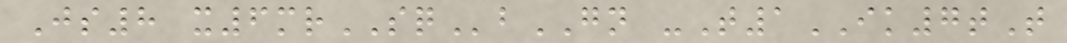Js8 x6mrSQbGN -T1IK7tT
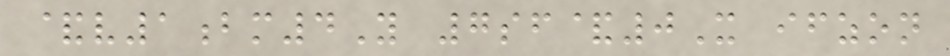&v1bm4Y 7sf&0X ifzon
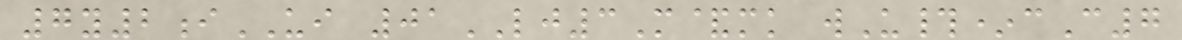7y2iUI 01LJ3M&mk wU#*cC7
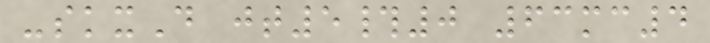-skxD jt5#0 63mc4
